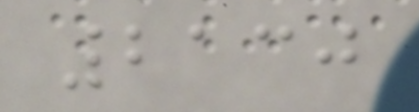2130
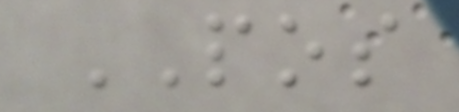POS
